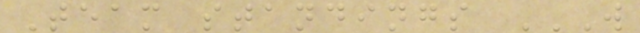Team standings W
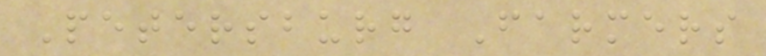Petersburg Farmers
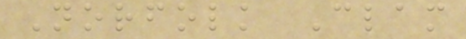Norfolk Clam
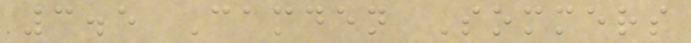3.5 Camden Sommers
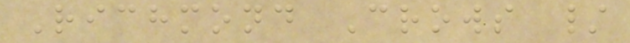Richmond Crows /
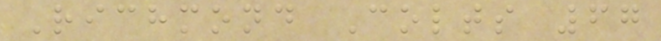Richmond Colts 67
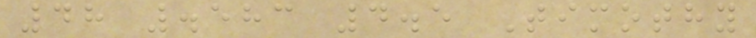48 .583 4.5 Timothy
